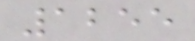1255
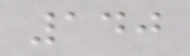140
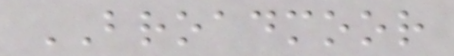BROADMOOR
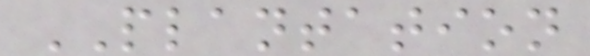PLANTATION
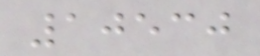10530
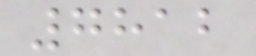7812
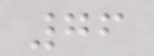76
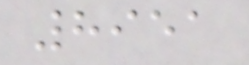8951
